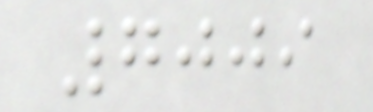7009
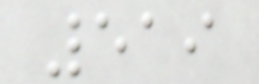519
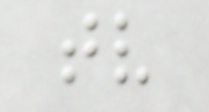tv
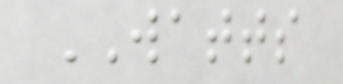WATTS
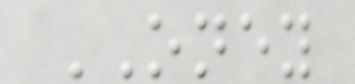ONEY
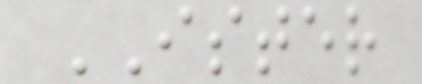ISTER
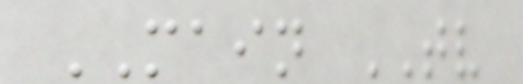MAIN TV
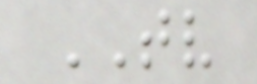TV
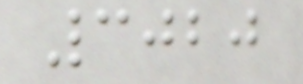3020
